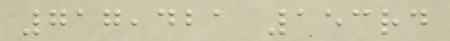717,421 153rd
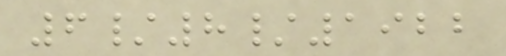6/8/1922
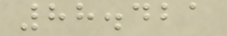88.421
